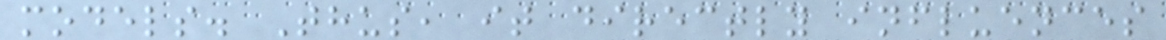models. Thus, it directly influences
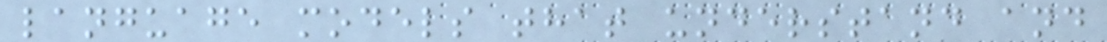language models that understand and
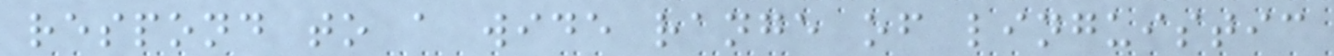respond to a wide range of linguistic
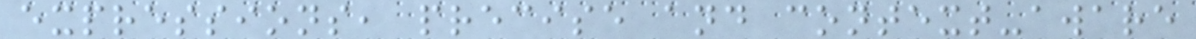expressions, precise and context-aware
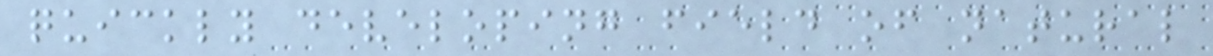quickly developing field of natural
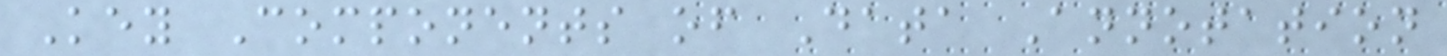Key Components of Data Annotation
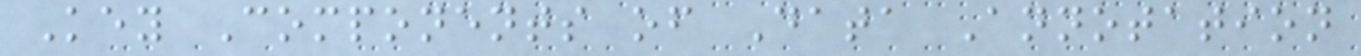Key Components of Data Annotation
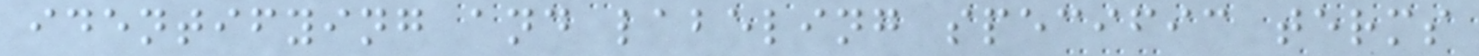identifying and labeling specific terms
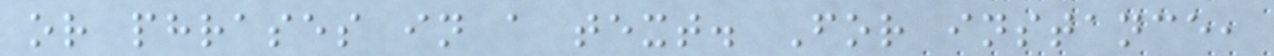or phrases in a text. For instance,
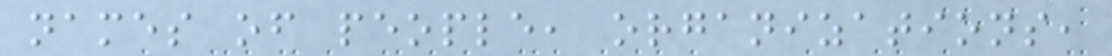names of people, organizations,
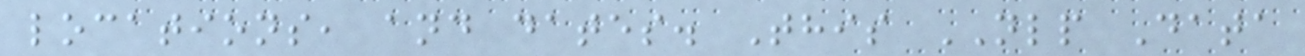locations, and dates. This NLP Data
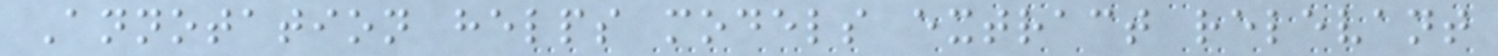Annotation helps models extract relevant
